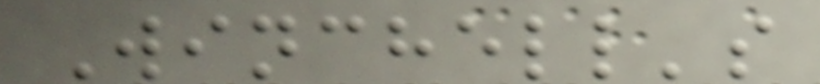Winchell's
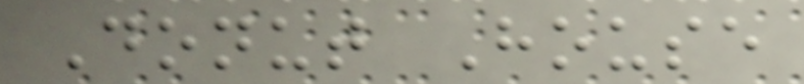Donut House
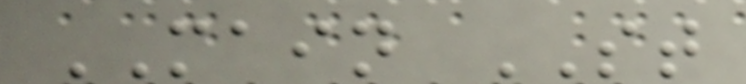MAIN ST
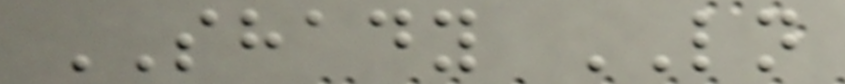SHADY LN
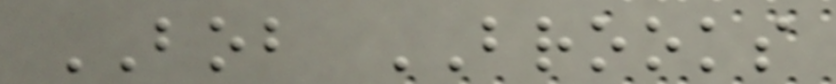BOB BROOKS
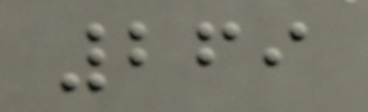269
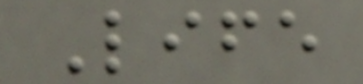Life
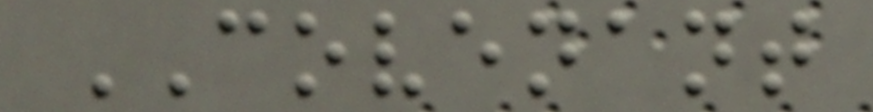COVENANT
